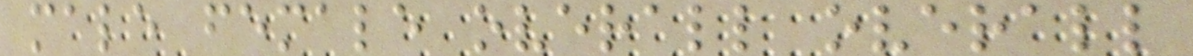male female overall overall
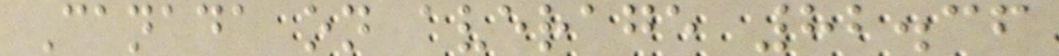Canada on average 82.36
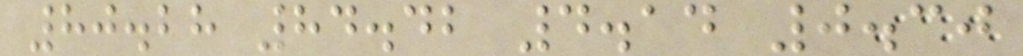80.28 84.42 4.14 0.30
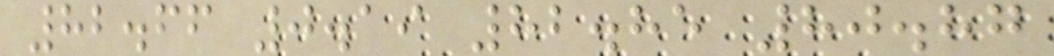82.66 0.19 82.85 80.87
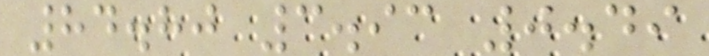84.80 3.93 0.49
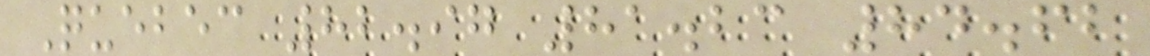Quebec 82.97 81.23 84.62
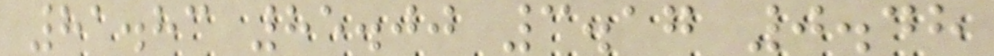81.83 85.00 3.17 0.48
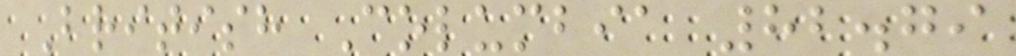British Columbia 82.79
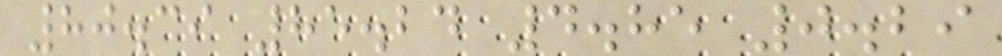80.39 85.24 4.85 0.29
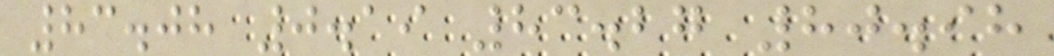83.08 0.19 83.27 80.98
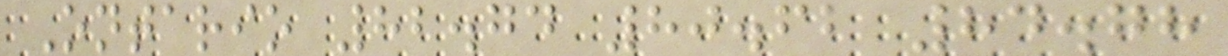Ontario 82.74 80.62 84.78
